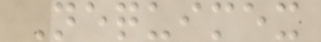Nequimex
